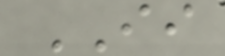II
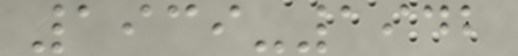1939-1942
